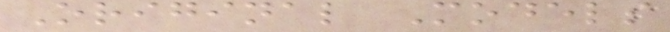Original Models
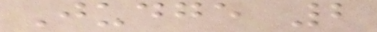Judge 2
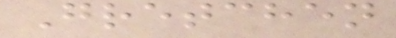Gretchen
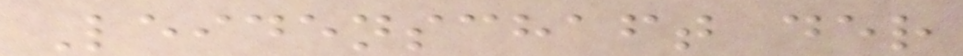Leidenschaft der
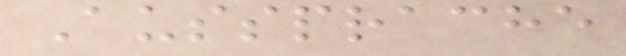Aussprache
